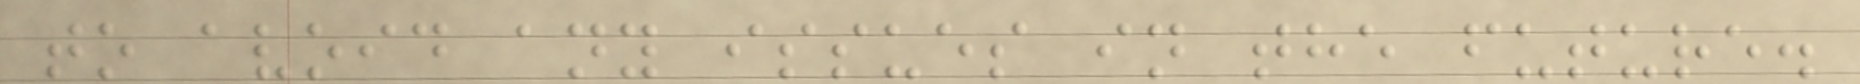to avoid any issues in the future.
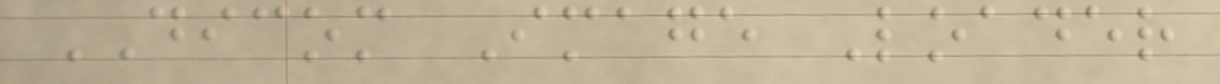DICOM Image Loader
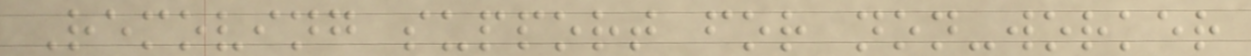Removing support for non-worker
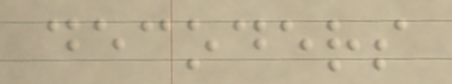decoders
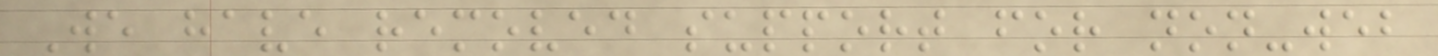We have removed support for non-web
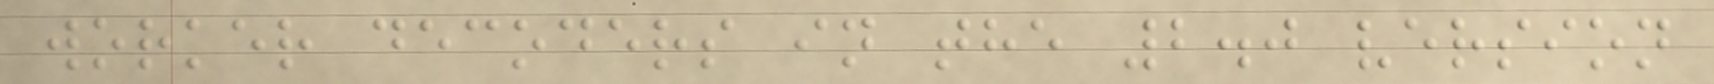worker decoders in the 2.0 version
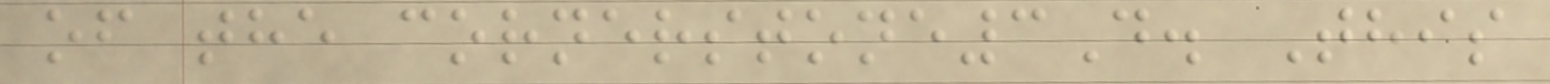of the cornerstone3D. This
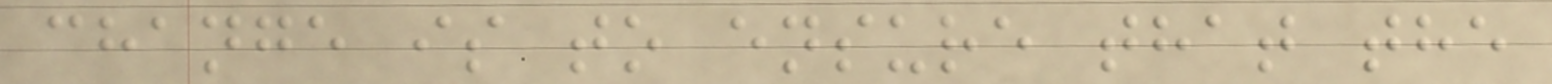change is to ensure that the
